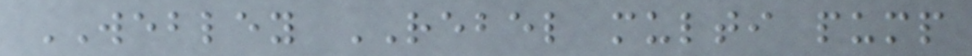WEBLEY REBEL multi pump
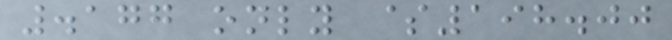.177 only $198.00
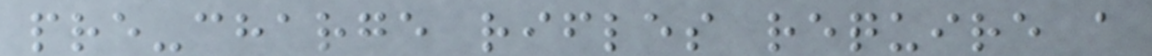pre-charge rifles require a
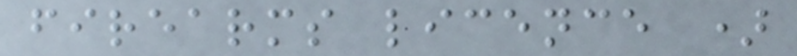firearms licence )
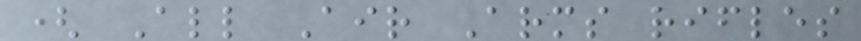( All Air Arms rifles
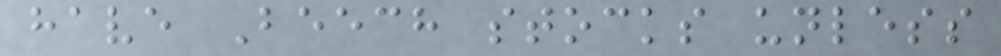have Beech stocks unless
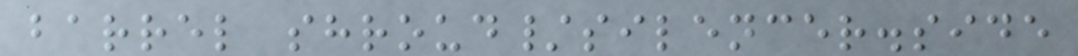barrel shroud/silencer.side
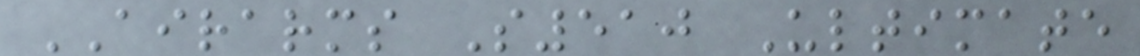AIRARMS S510 Ultimate
